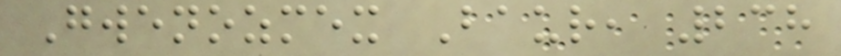Gwenozmex Baur, 238
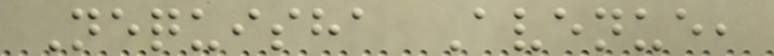Nequisha Avenue,
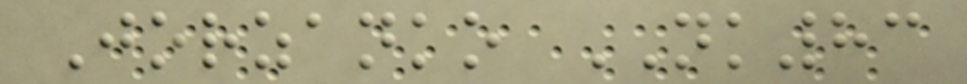Jorzanko NK83
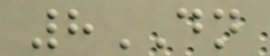8DN
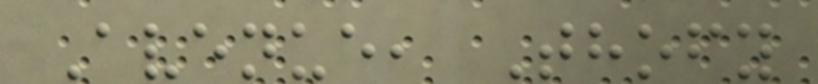Avenue, Thofy
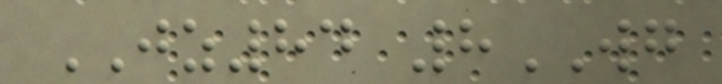JZ84 8WG
